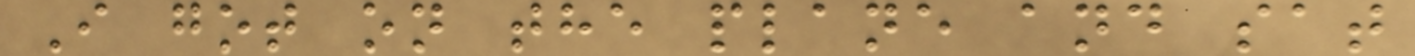I got on the plane and sat
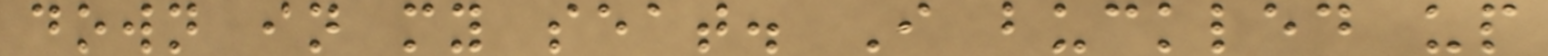down in my seat. I buckled up
